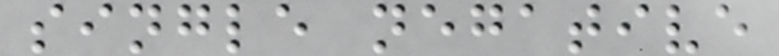single negative
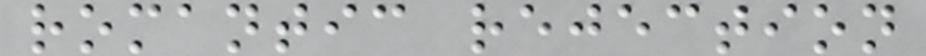romantic rejection
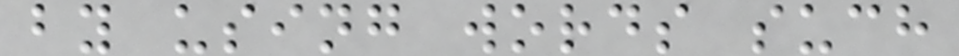by using words such
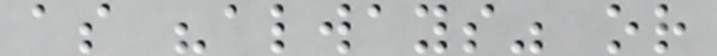as "always" or
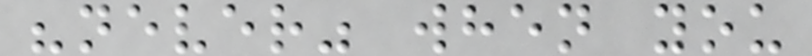"never" when you
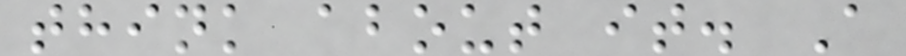think about it. A
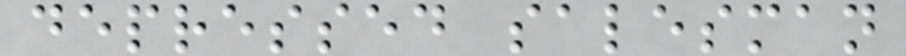depressed salesman
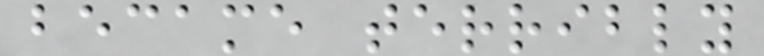became terribly
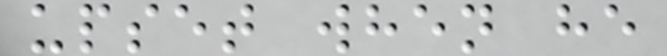upset when he
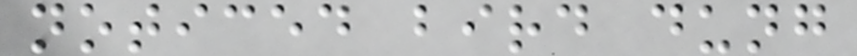noticed bird dung
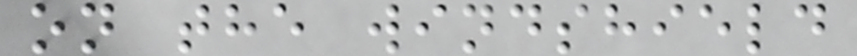on the windshield
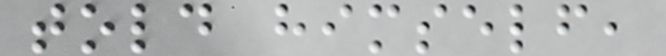told himself,
